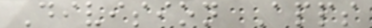Division Apps
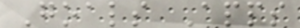Goals Apps
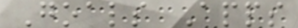Goals Apps
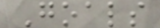Goals
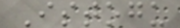Istogu
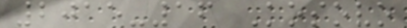2015-16 Kosovo
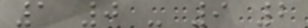1 0 - 9 2
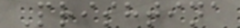Prishtina
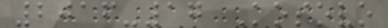2016-17 Kosovo
